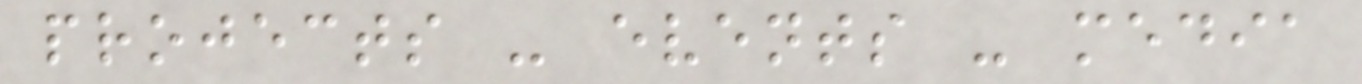projects - events - media
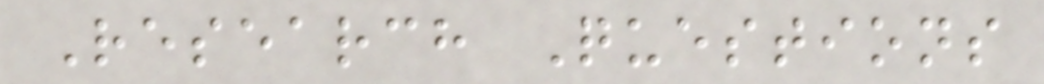Research Questions
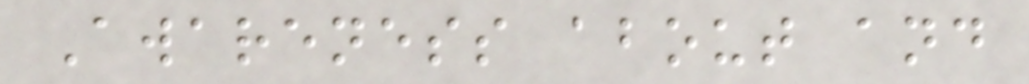Awareness about and
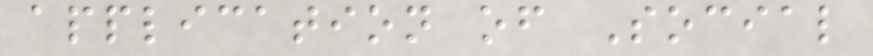application of Social
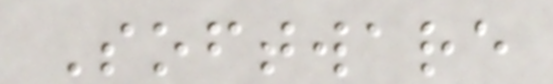Software
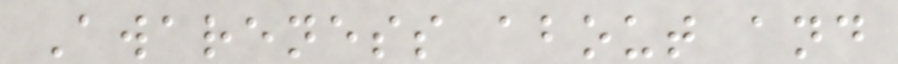Awareness about and
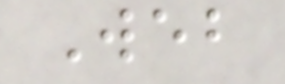Web
